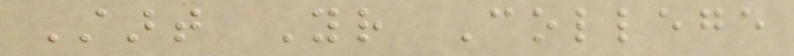Start Your College
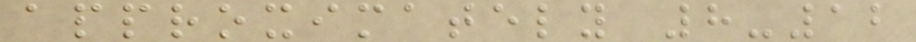approximately 8-12
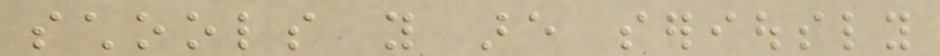schools you are seriously
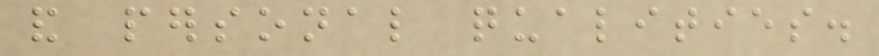and personal qualities.
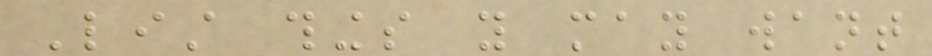List things you may want
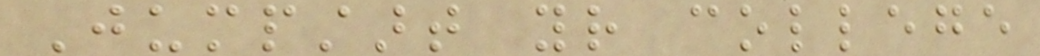Jumpstart your college
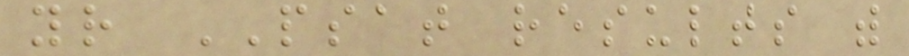your PSAT results with
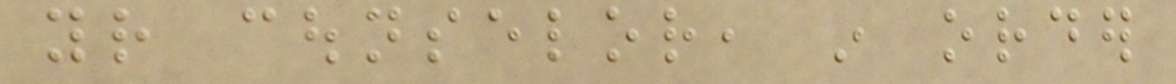your counselor, in order
